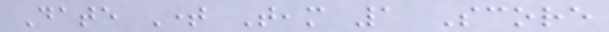Date Time Team 1 Score
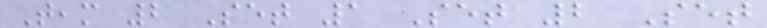Team 2 Set 1 Set 2 Set
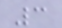3
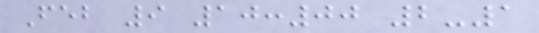Feb 9 10:00 2-1
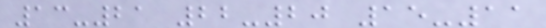13-21 22-20 15-11
